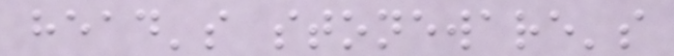head's stoneware's
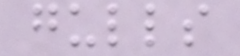gulls
